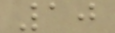10
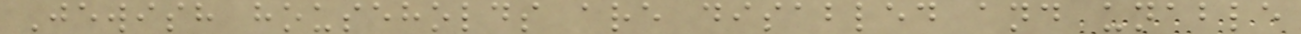Jewish households are disabled and unable
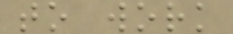to work
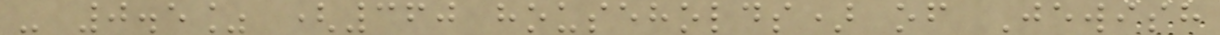- 0.5% (360 households) of Jewish
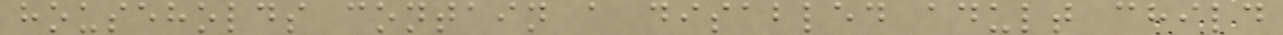households contain a disabled adult child
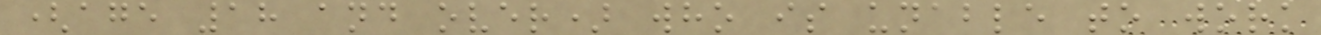(age 18 and over) who is unable to work
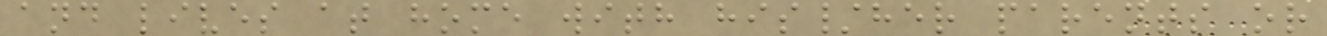and lives at home with his/her parents or
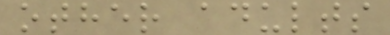other adults
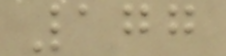177
